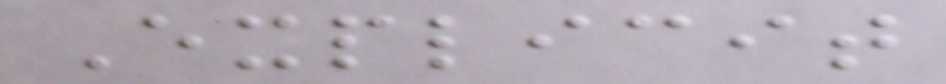Explicit
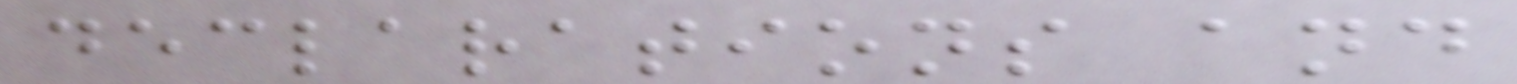declarations and
